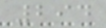294
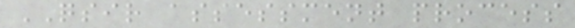QSIR assessment process
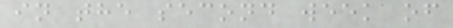in the second week of
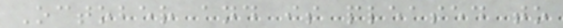October and is pleased to
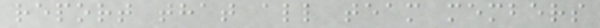report that all team members
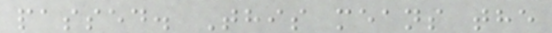passed. This means the
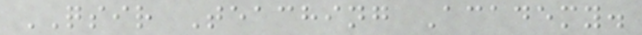QSIR Teaching Academy.
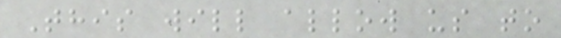This will allow us to
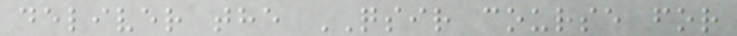deliver the QSIR course for
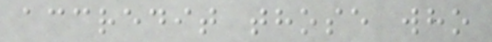accredit those who
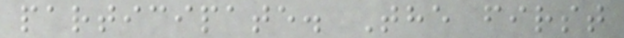participate. The first
